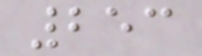253
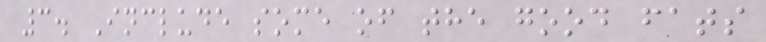3. Include some of the good fats
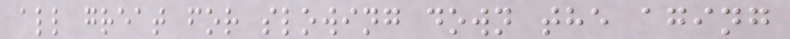all great for slowing down the aging
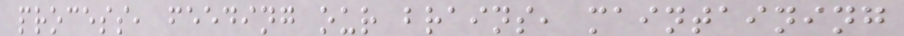process, feeding our brains, maintaining
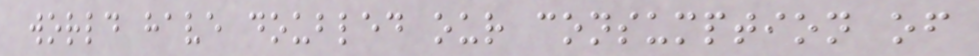world have doubled our consumption of
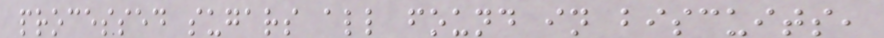processed sugars all found in biscuits,
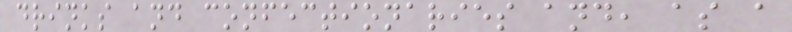drinks and confectionaries and, as a
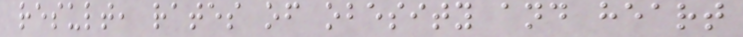result, rates of obesity and heart
